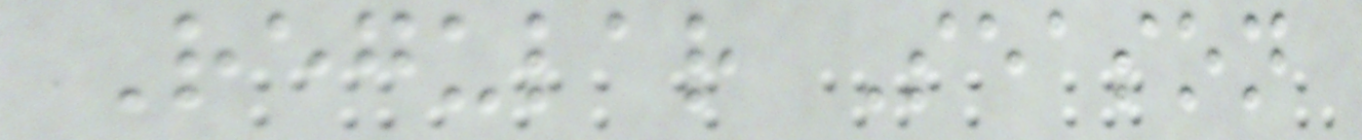Regular Season
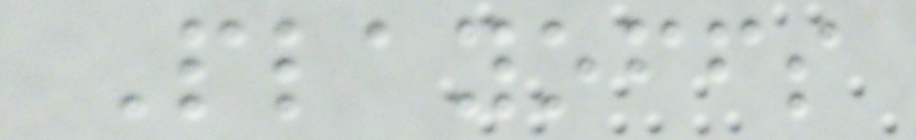Playoffs
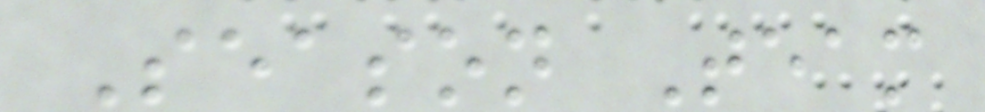Season Team
